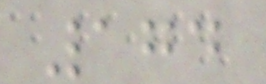174
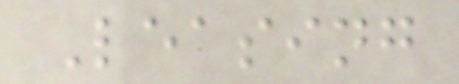Leasing
